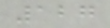127
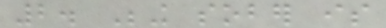2. Being sober is
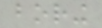boring
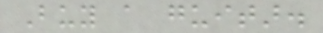Buy a guitar.
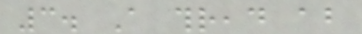3. A thread about
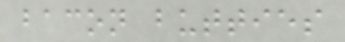bacon butties
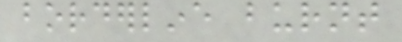borderline burnt
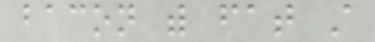bacon with fat still
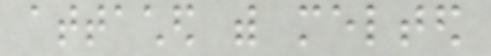attached with melted
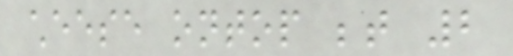cheese ontop between 2
